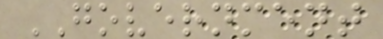GOVERNMENT
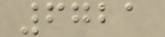6721
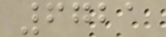6721
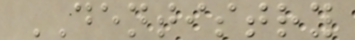DENTISTRY
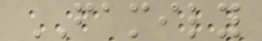FAMILY
